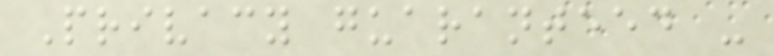Privacy guaranteed -
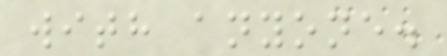with anyone.
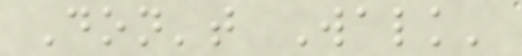Don't Walk'
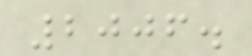2006.
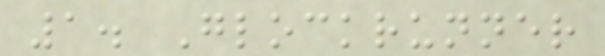1. Glockrunner
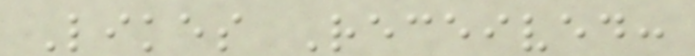Likes Received:
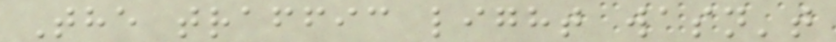The traffic light wasn't
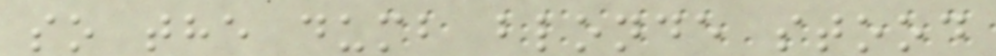so the dumb blonde stood
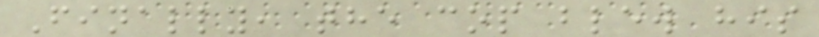Finally, the cop blew his
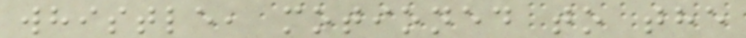whistle, motioned to the
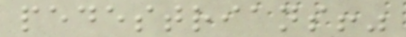pedestrians!"
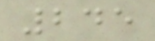245
